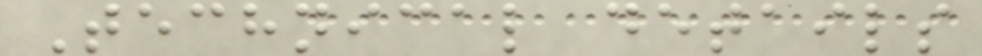Technical details
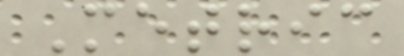Metric
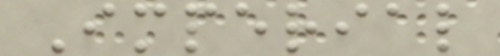Imperial
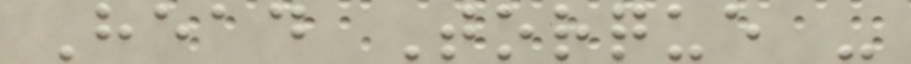Head Torque -
